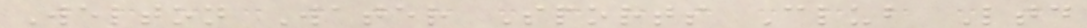Welton Water Sports Club Ltd
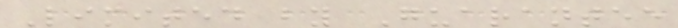Limited by Guarantee
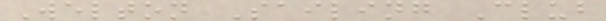Welton Sailing Club
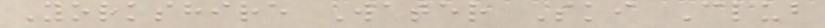Yorkshire Water Ski Club
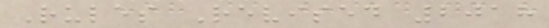Rules Revised 2018
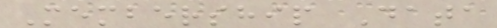Membership Data
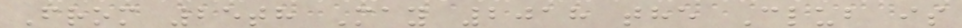From 25th May 2018 the Club is
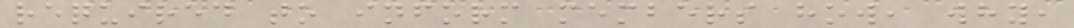required to inform members how, why,
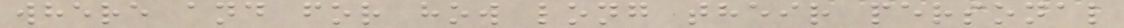where and for how long their personal
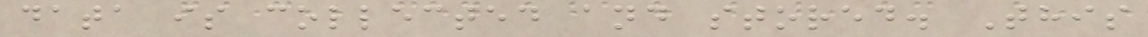data is collected and stored. This
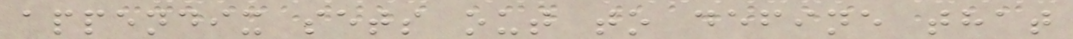appendix sets out to define that
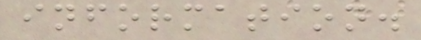information.
